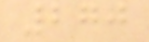270
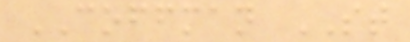COFFMAN ST
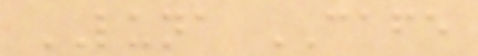LUNA CAFE
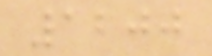1200
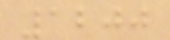1200
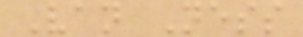Van Ness
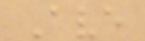Ave
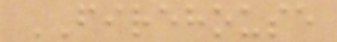FIREHOUSE
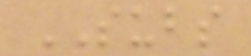SUBS
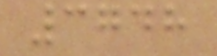3748
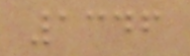1346
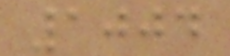1004
